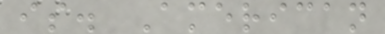is. American
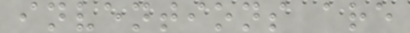inventions are
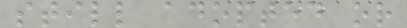still adopted or
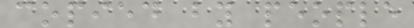copied by people
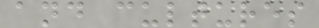and cultures
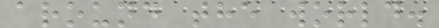around the world.
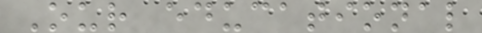Our educational
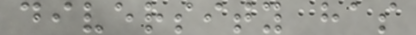diversity has
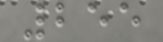255
